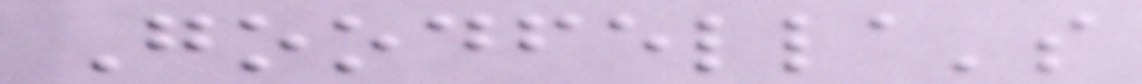Goodfella's
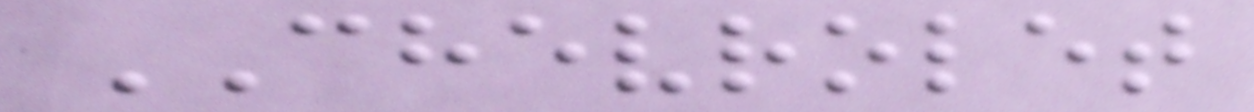CHEVROLET
